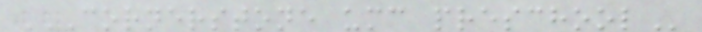CORNERSTONE UMC PRESCHOOL
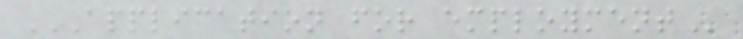APPLICATION FOR EMPLOYMENT
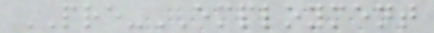PRE-EMPLOYMENT
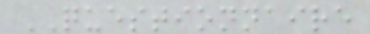QUESTIONNAIRE
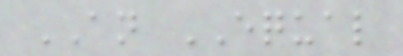AN EQUAL
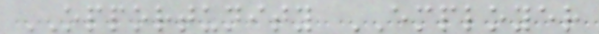OPPORTUNITY EMPLOYER
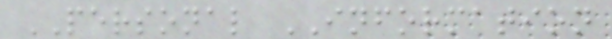PERSONAL INFORMATION
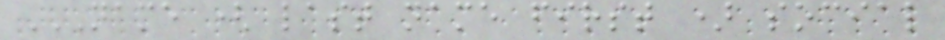NAME ( LAST NAME FIRST ) SOCIAL
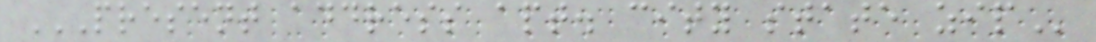PRESENT ADDRESS APT. CITY STATE ZIP
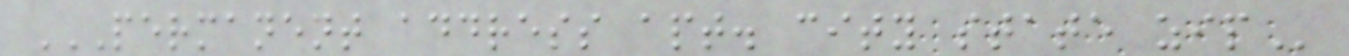PERMANENT ADDRESS APT. CITY STATE ZIP
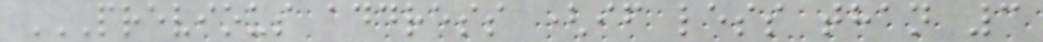PREVIOUS ADDRESS (IF LESS THAN 3
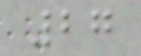27
